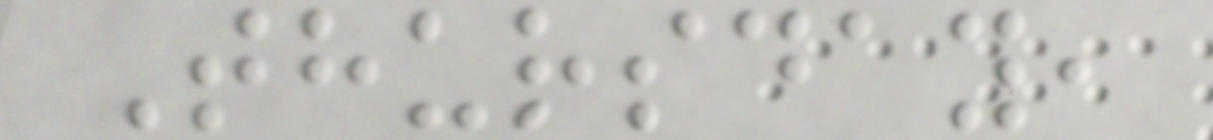Thursday,
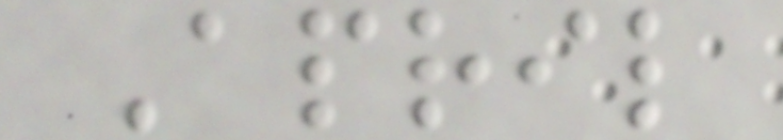April
